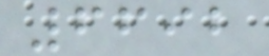6692
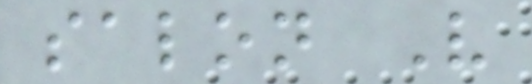salon V
